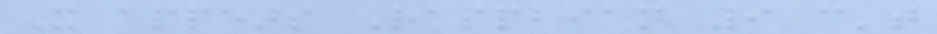It appears Raspbian 9 can't
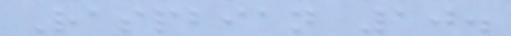Raspbian 10.
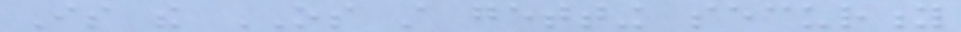Is the OS still getting security
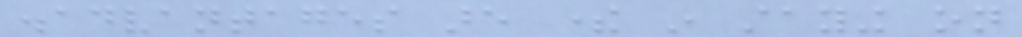disadvantages are there in staying on
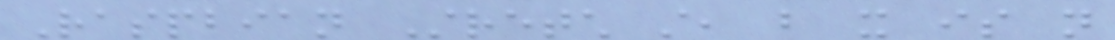Raspbian Stretch still, but it is not
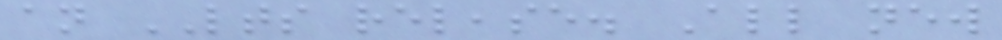an LTS release. All new
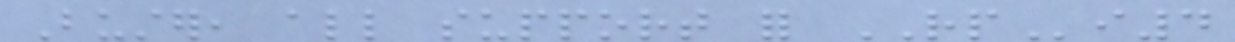Buster, all support for RPi4
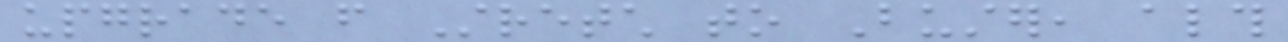upgrade from Stretch to Buster, although
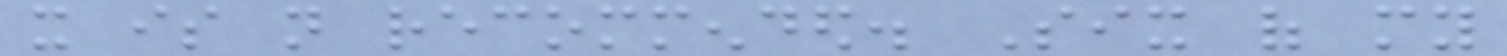it is not recommended. Six of my
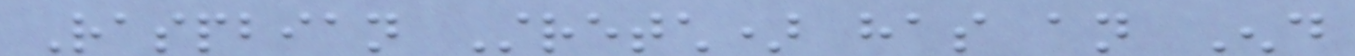Raspbian Stretch) has an End
